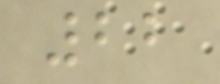22
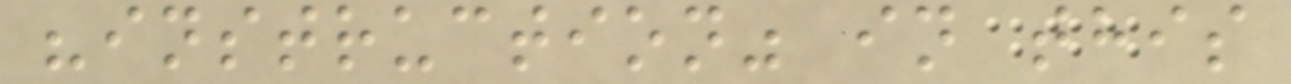"instruction" in this
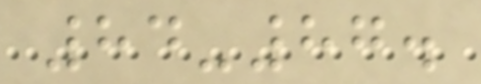84-87.
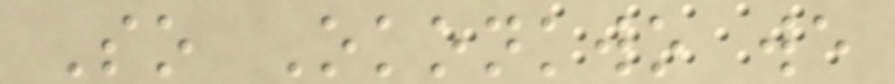So Okonkwo we
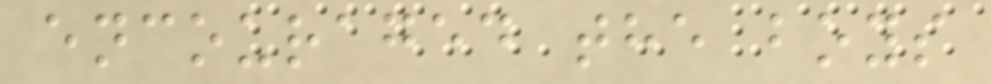encouraged the boys
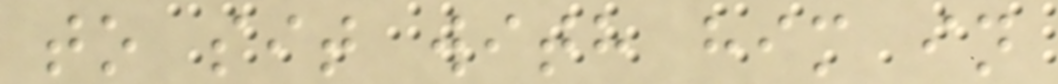to sit with him in
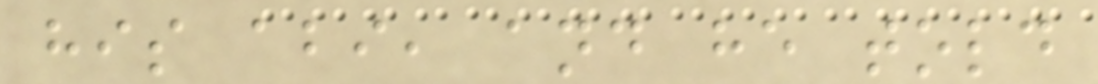his abi, and he told
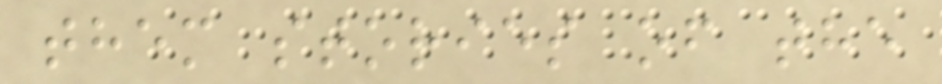them stories of the
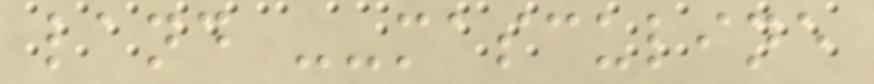land --masculine
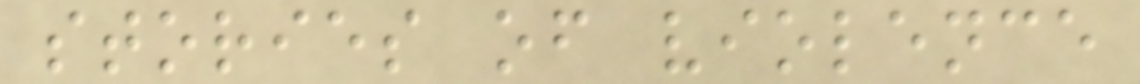stories of violence
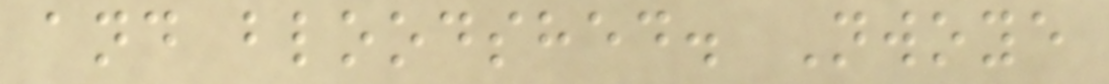and bloodshed. Nwoye
